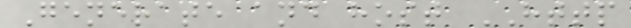Generate and host HTTP
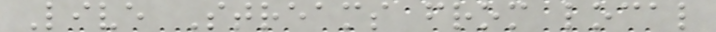Live Streams from local
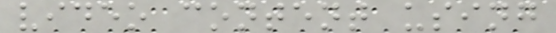video content using
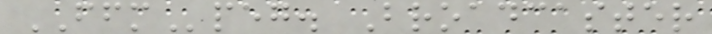FFMpeg. Broadcaster
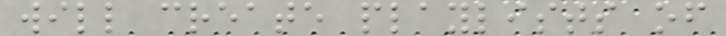will create playlists of
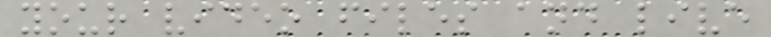your video files and live
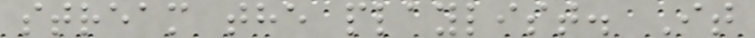stream the playlist. It
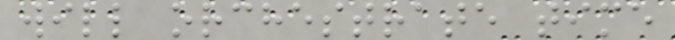will orchestrate time
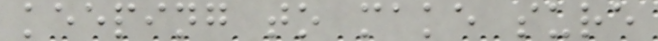keeping to make sure
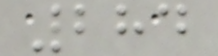284
